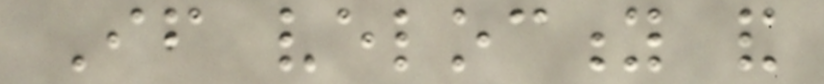If velocity and
